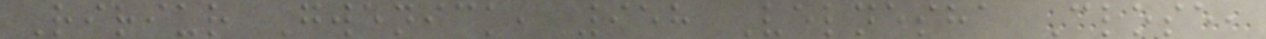Ririur Gwenick, 958 Velnesha Close,
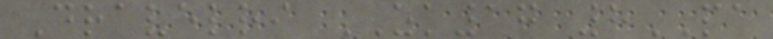Dravelri ZK17 8PA
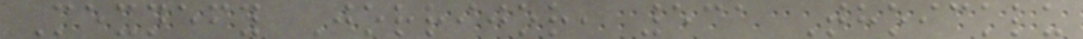Mexnefy Jorrijor, 531 Thoicklu
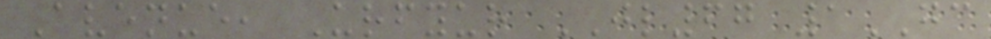Avenue, Urfyur JL67 1GC
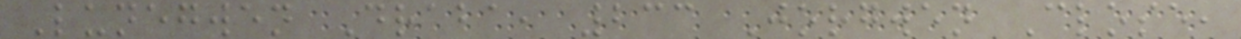Lunegwen Draba, 233 Jorgwen Close,
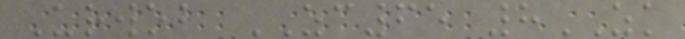Urwob ZC65 8ZK
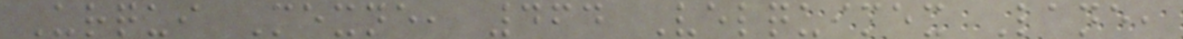Urqui Mexne, 464 Velquimex Lane,
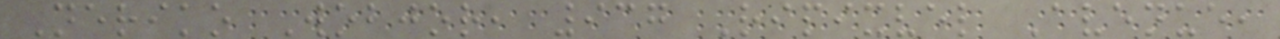Neriko Wobjor, 937 Ripixvel Avenue,
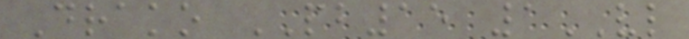Drako PB15 1VL
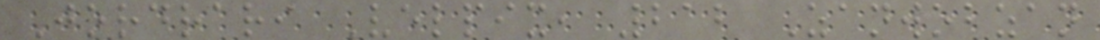Jordrari Velpix, 212 Zanwobzan
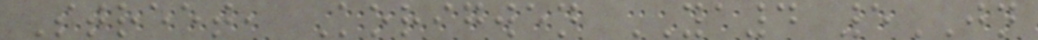Street, Korigwen YA4 5JN
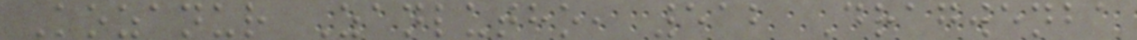Kozanur Zanlutho, 512 Dragwenba
